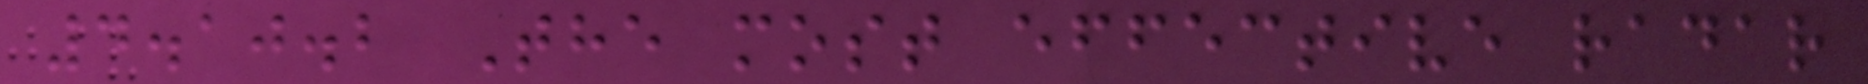4.10.2 The most effective radar
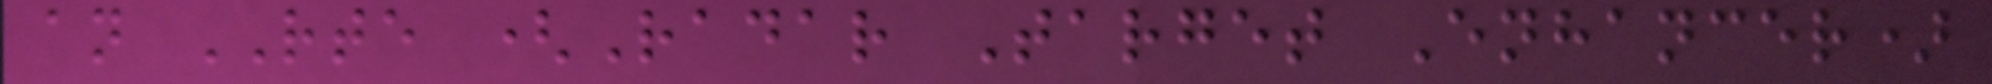an RTE (Radar Target Enhancer)
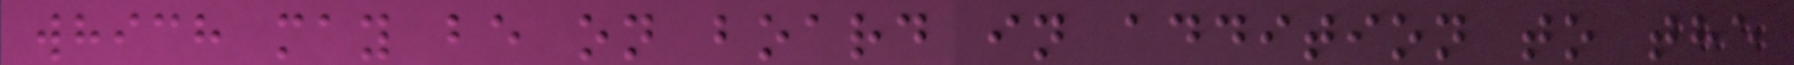which may be on board in addition to the
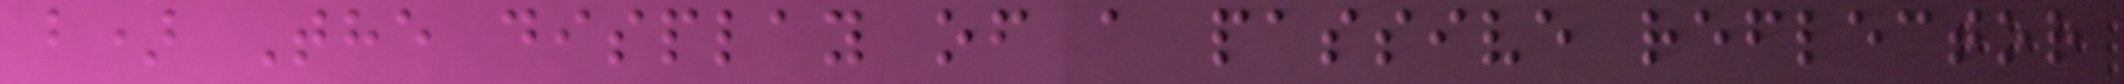b) The display of a passive reflector
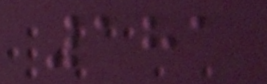181
